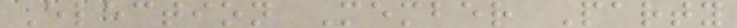Election Member Party
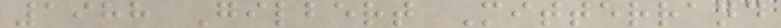1988 Gilbert Mitterrand
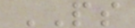PS
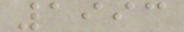1993
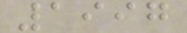1997
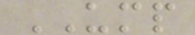UMP
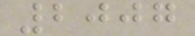2007
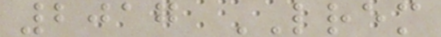2017 LREM
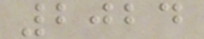2024
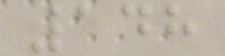148
